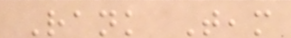Rank Team
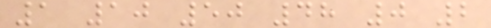1 10 50 48 0 2
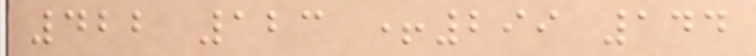422 123 +299 144
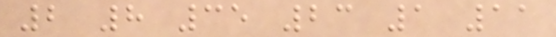2 8 35 23 1 11
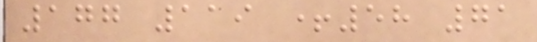177 119 +58 71
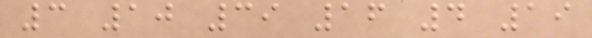3 10 39 16 4 19
